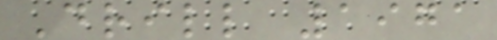Drill 1971
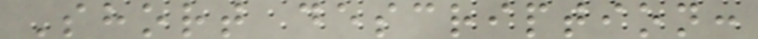Short description:
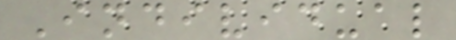Individual
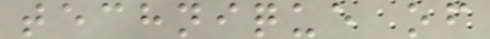technique of
